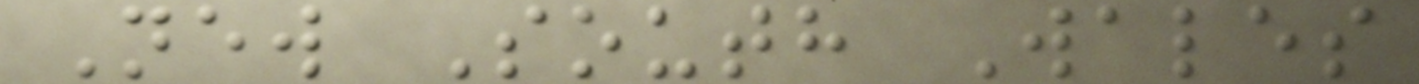New South Wales
